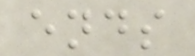ends
